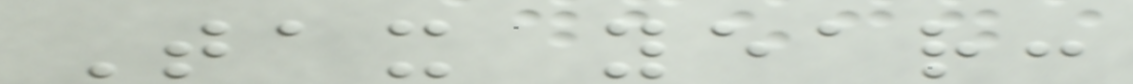Tax year:
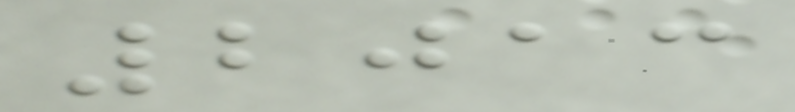2013
